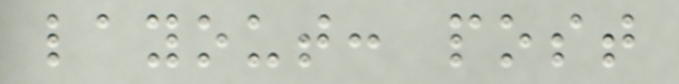layout: post
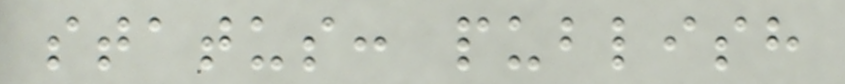status: publish
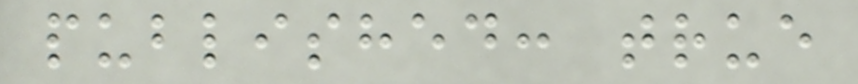published: true
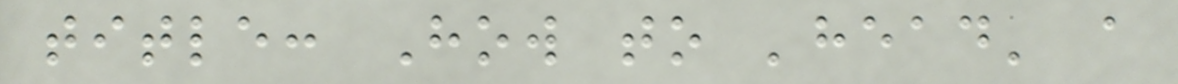title: How to 'head' a
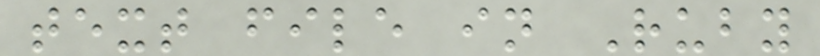text file in Ruby
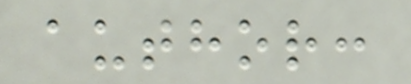author:
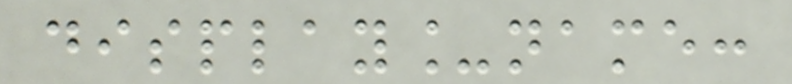display_name:
